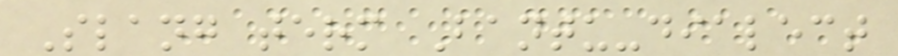Slang term Bantu-dialect
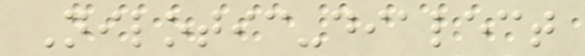Nilotic-dialect
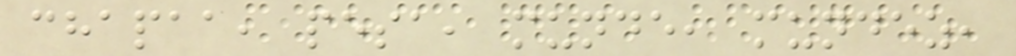chapaa, pesa, munde, mundez,
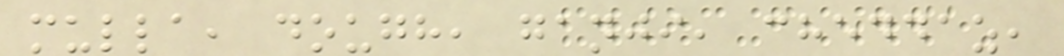mulla, dough, ganji, cheddaz,
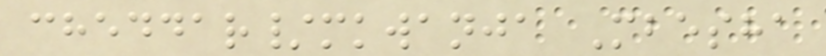cheddar/mkwanja Mbesha
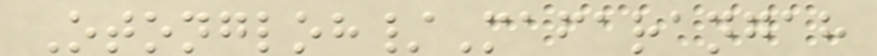Otongloh/Mafarangah
